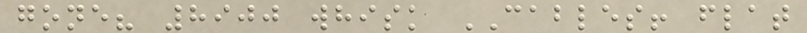gone? 8900 whisk CABLES! flat
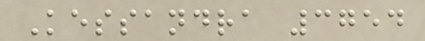Kessandra 3754
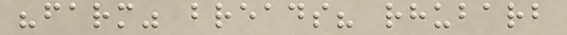"farm" breads? rhubarb
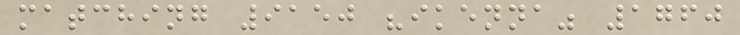matching 9150 "ikenna" 1760
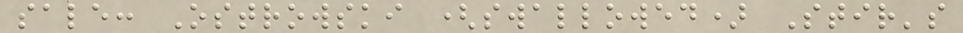sale: Ostrowski (swallowed) Stir's
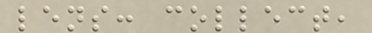lens: collect,
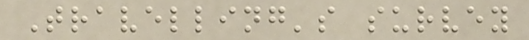Travelling's survey
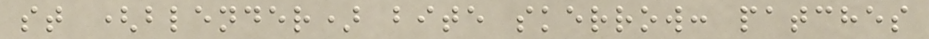st (blender) bite skerrow: patches
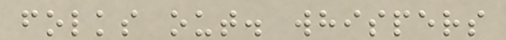folks out. whispers
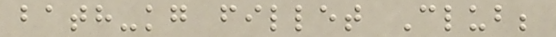bath-kg fillet Club;
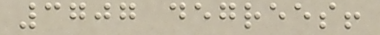3707 degrees!
